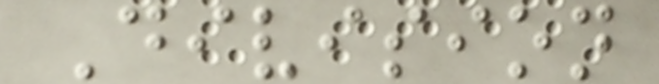Division
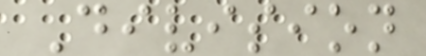Division
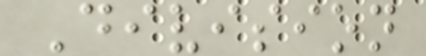Division
